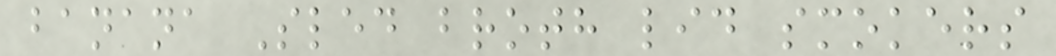banana Sled broth lid smokers
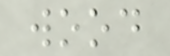wood
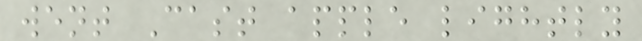went Cast apple lightly
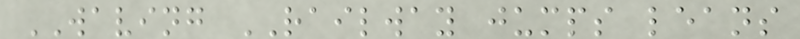WAVING RAILWAY jumps leans
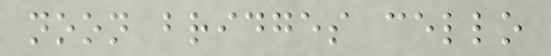noon bridges cello
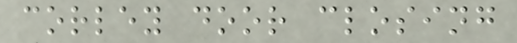corley door closing
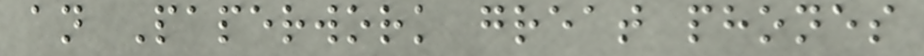an Paperwork great phones
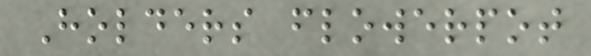Holders flowerpot
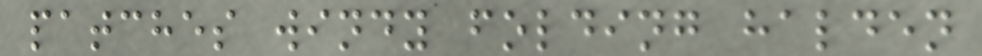patches windy folding halden
